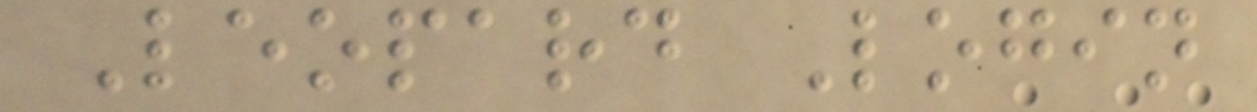Leopard Login
